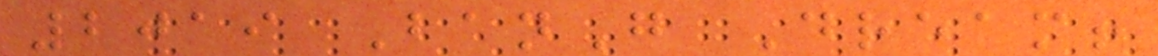2019 BanG Dream!
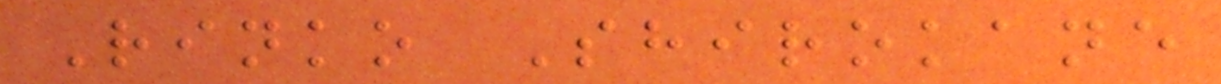Rinko Shirokane
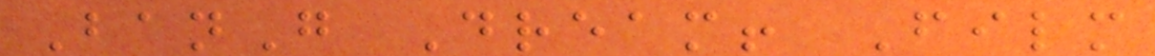BanG Dream! Film
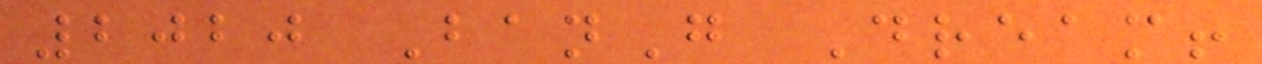2020 BanG Dream!
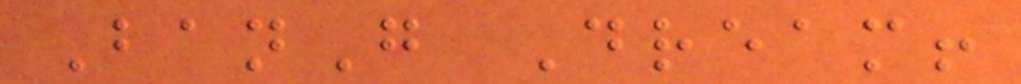BanG Dream!
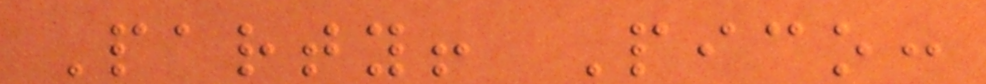Party! Pico:
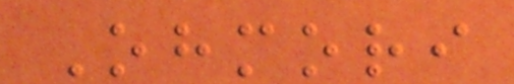Ohmori
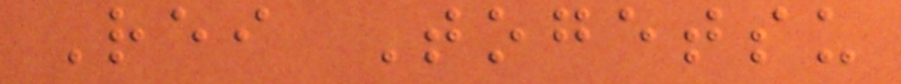Rei Togetsu
